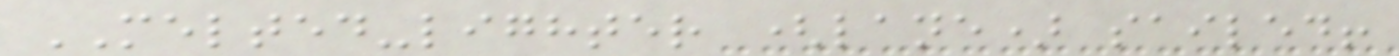MELTED-lighter (lane) sailed!
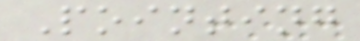Pointing
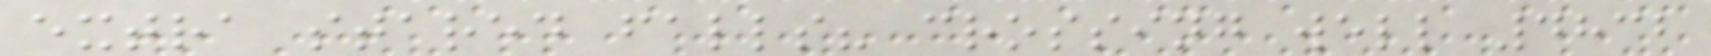extra stared falls? crossing well 4832
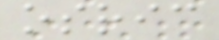osric
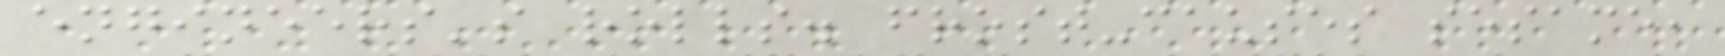engineers's rolls. frost-causes sesame,
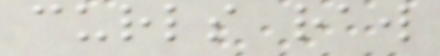curls raw
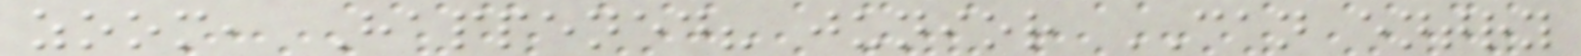zoom, Happened? junior CAN entry
